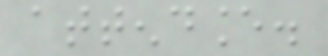attendance.
